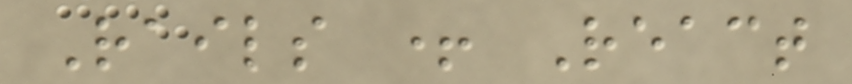Rails + React
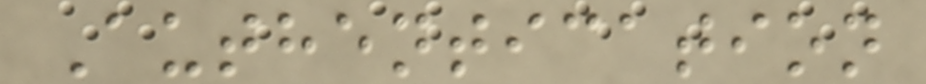Authentication
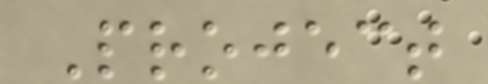Project
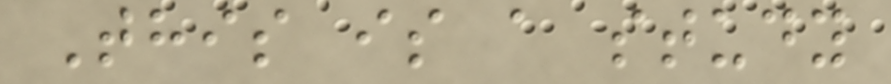This is a study
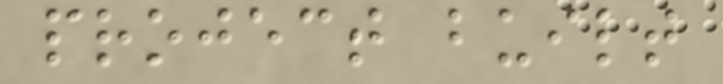project built
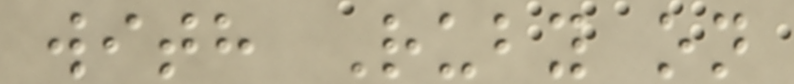with Ruby on
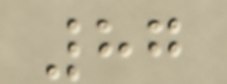87
